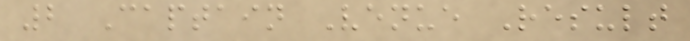2 Captain Venue Result
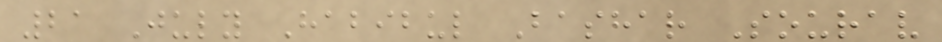21 July Habibul Bashar Sourav
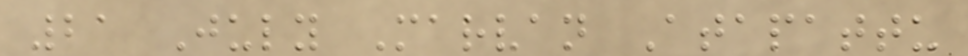21 July Marvan Atapattu
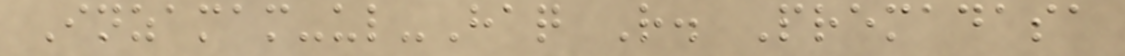Inzamam-ul-Haq R. Premadasa
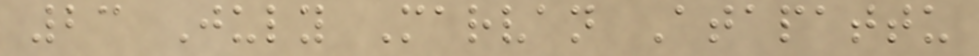23 July Marvan Atapattu
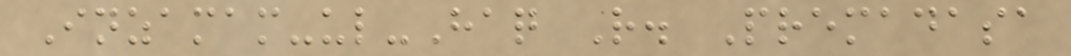Inzamam-ul-Haq R. Premadasa
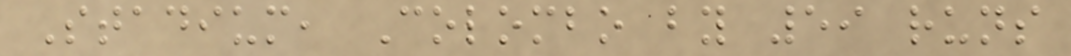Stadium, Colombo by 59 runs
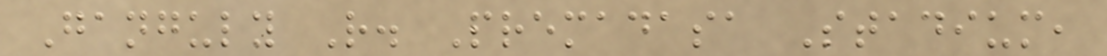Ganguly R. Premadasa Stadium,
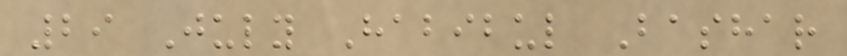29 July Habibul Bashar
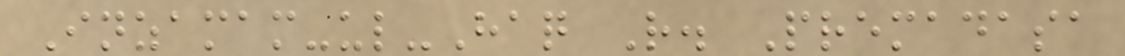Inzamam-ul-Haq R. Premadasa
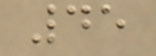45
